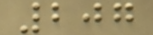207
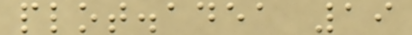plot.adea 19
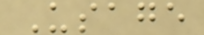Usage
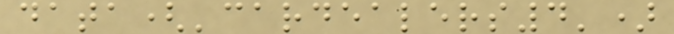data('cardealers4')
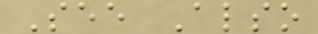See Also
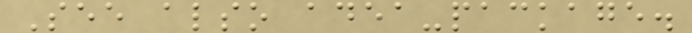See also adea-package.
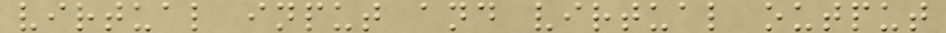virtual input and virtual output
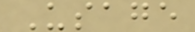Usage
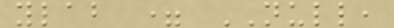ylab = NULL,
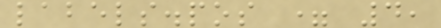labels.pos = 4,
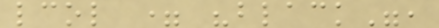lcol = "black",
